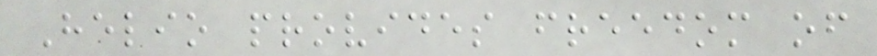Helio provides freedom of
